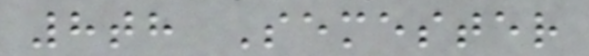8th Semester
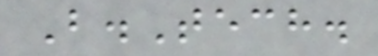B.Tech.
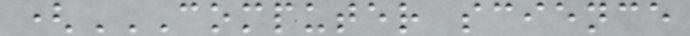(COMPUTER SCIENCE
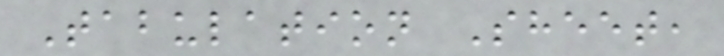Tabulation Sheet,
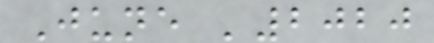June '2020
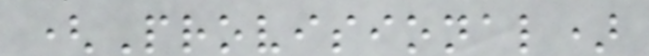(Provisional)
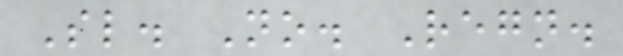Sl. No. Regn.
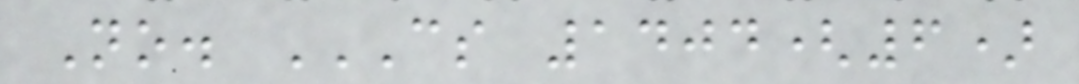No. CS 1404(6)
